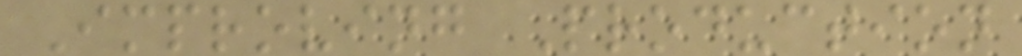Improving Production
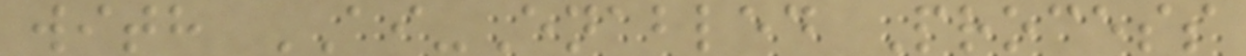with AI-Enabled Process
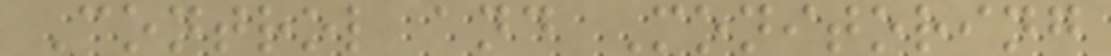Control and Monitoring
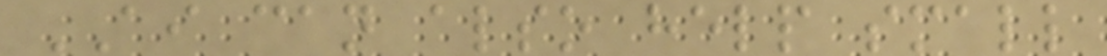AI can also help small
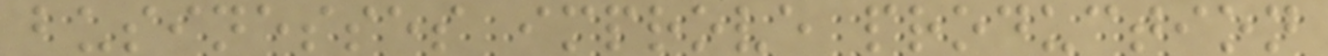businesses improve production
